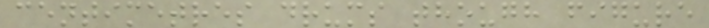centimetres drums though figure
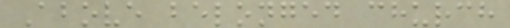Above belonged church
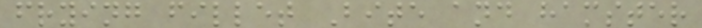frying fillet Bite and hamster
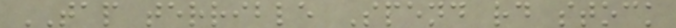TAP terrible Spend rd stock
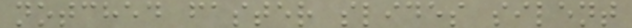notched faster slides silent
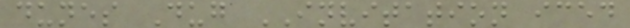dunes Dug INVITATION iced
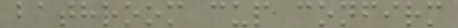bathroom cup confirm
